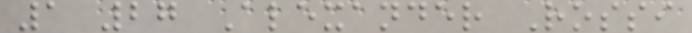1 27 Alexander Rossi
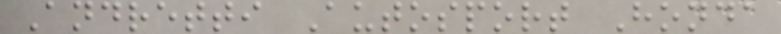Andretti Autosport Honda
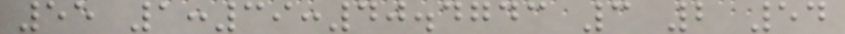55 1:39:40.4743 3 2 54
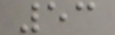53
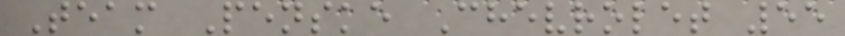Team Penske Chevrolet 55
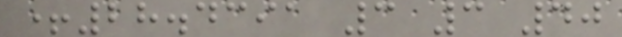+28.4391 3 3 40
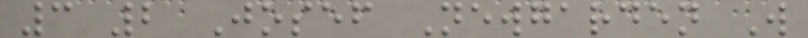3 2 Josef Newgarden W
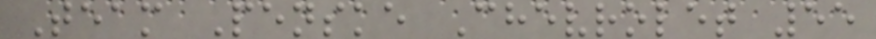Team Penske Chevrolet 55
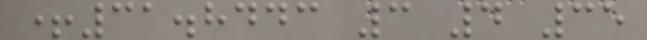+31.8443 3 4 35
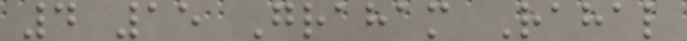4 15 Graham Rahal
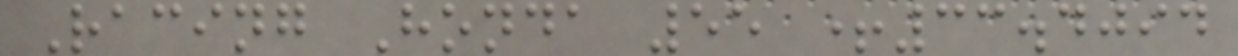Racing Honda 55 +33.4094
